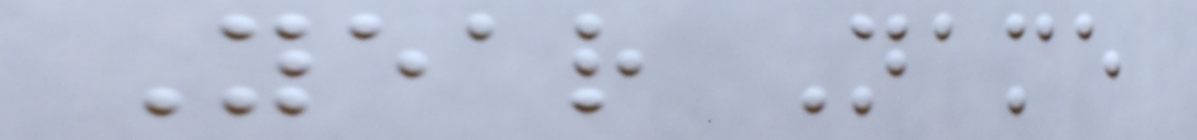Year Name
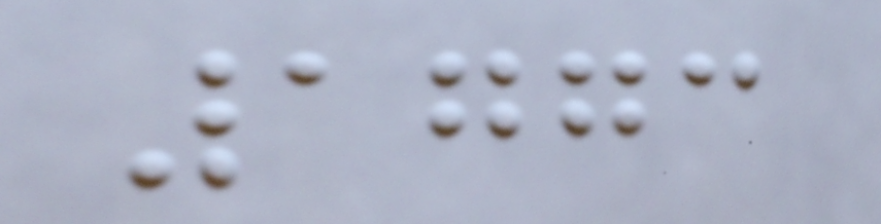1773
